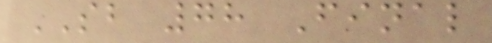SB 78 Final
